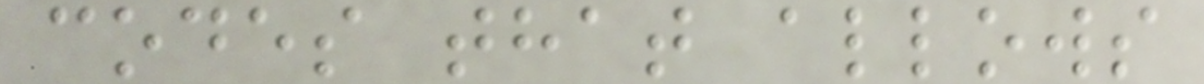codes that allows
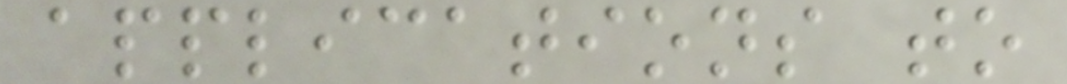applications to
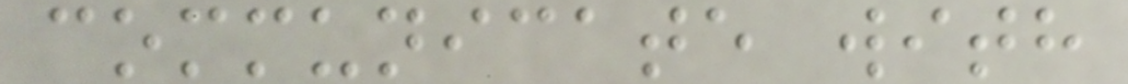communicate with
